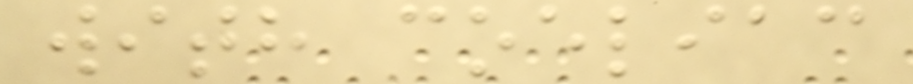with coeliac
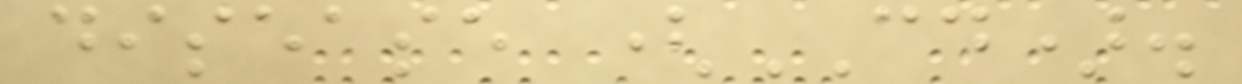disease (CD).
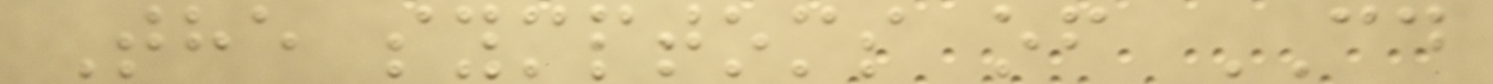The symptoms of CD
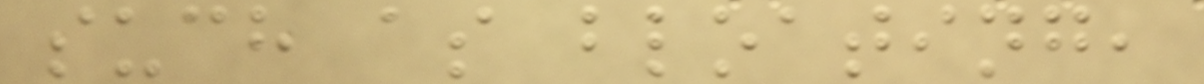such as bloating,
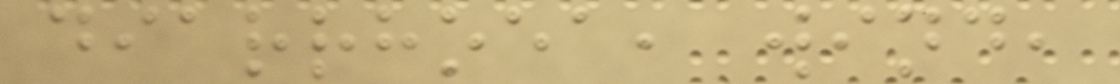diarrhoea, wind,
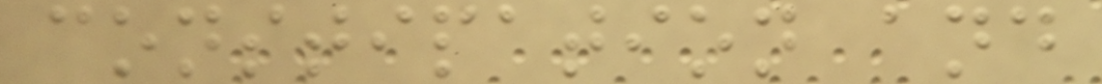constipation and
